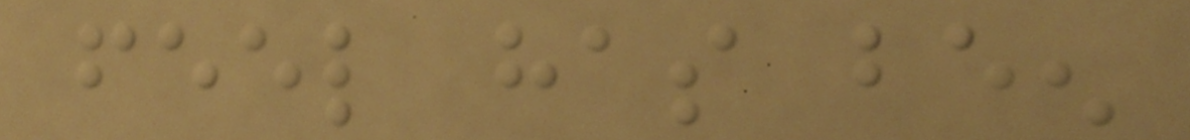feel has been
